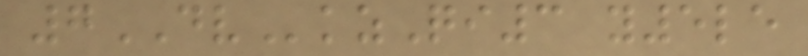7DVkzQi3 y5le
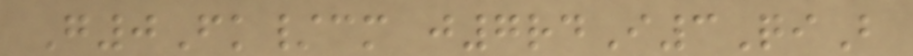G0Fk/cm j7rdI3QiB
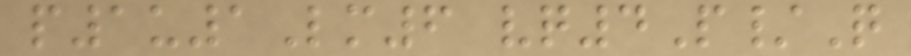p1u1Lm6 vq4P/Q
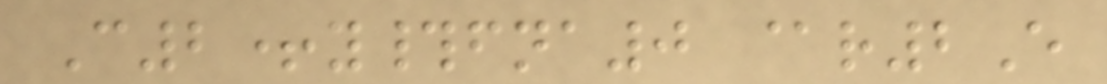C2+y#fna0 @r2E
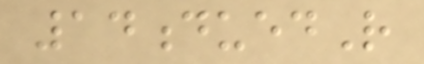14duedR
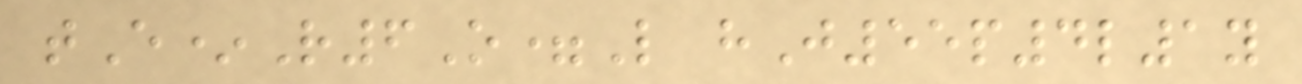tE*R6O=L hJ55p4l1y
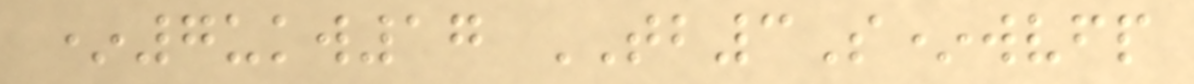*7ukw17 TB3S*wvfp
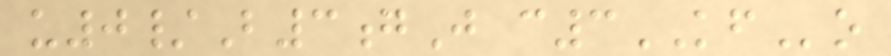u0/B3gJ c3KFo
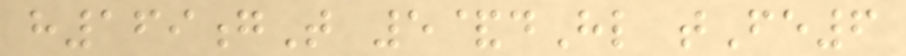h169gT 5&dHl tFe6
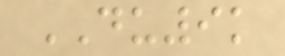DU9k
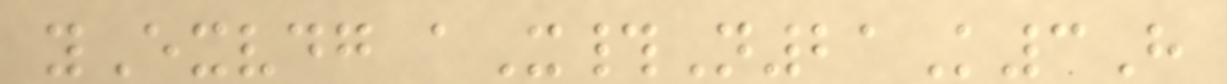yExvdg aX#N21K3H
